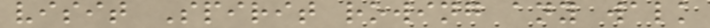visit Spirit rowing any walk
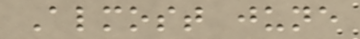Almost june
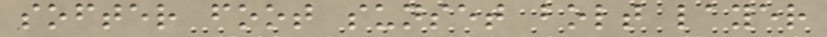softer foot sunset bolt layer
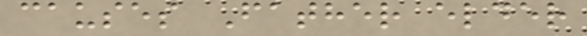causes Father elder
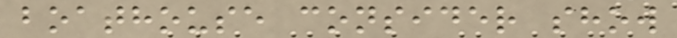boathouse consider show
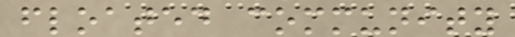floated community
